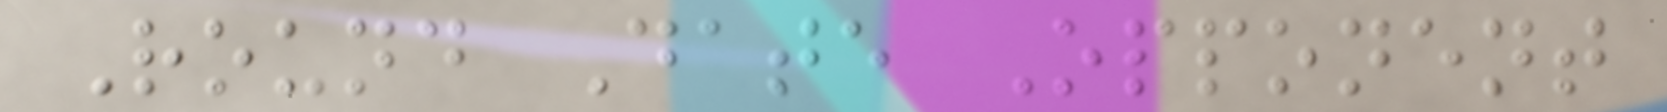Round Date Opponent
